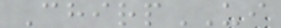ChirpUI
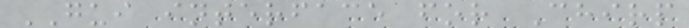GUI interface for Chirp
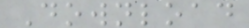Download
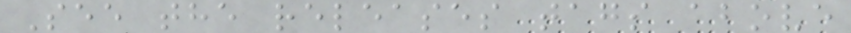See the releases tags above
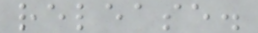release.
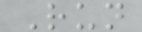Run
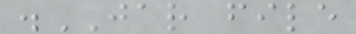.JAR file
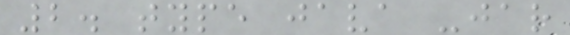2. type java -jar
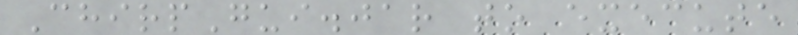ChirpGui.jar to execute
